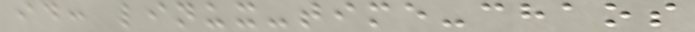id: linux-time-chaos
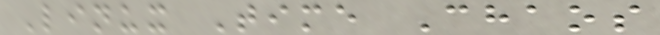Linux Time Chaos
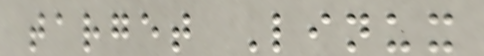target Linux
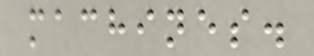machines.
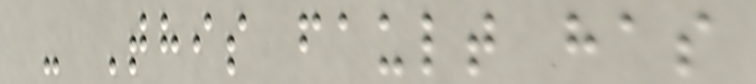- This fault has
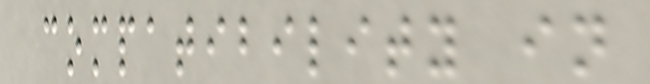compatibility in
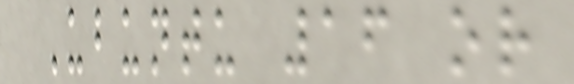Ubuntu 16 or
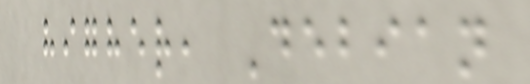higher, Debian
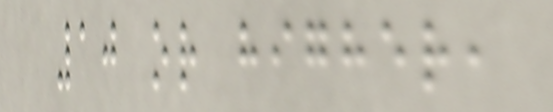10 or higher,
